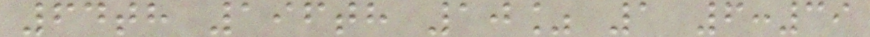64th 196th 10% 1 6:39
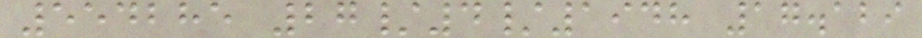554285 27/4/1948 17.129
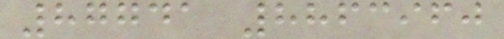87741 8863960
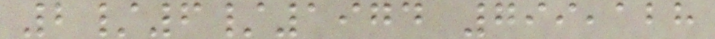2/6/1974 799,128
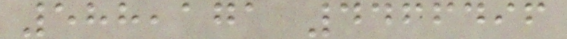588,171 4466496
